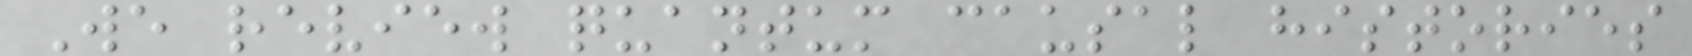We review quantum causal histories
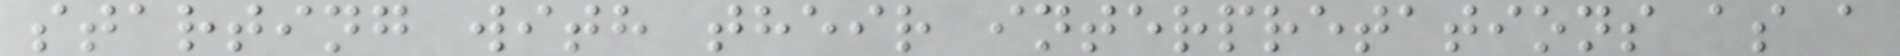starting with their interpretations as a
